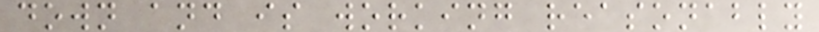down and is working reasonably
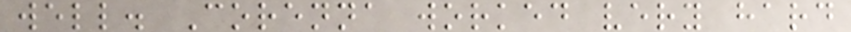well. Corenna worked very hard
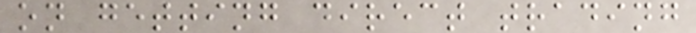on getting direct trading
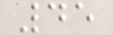45
